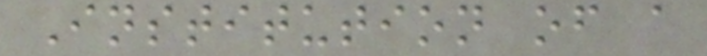Institution of a
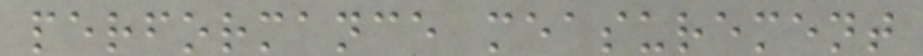performance measurement
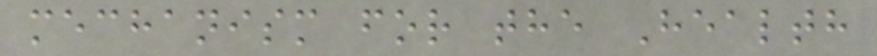mechanism for the Health
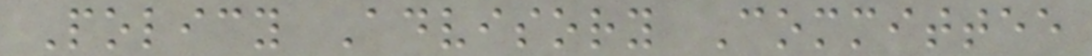Policy Advisory Committee
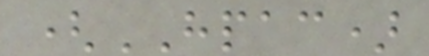(HPAC)
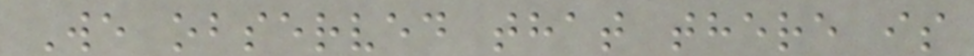We observed that there is
